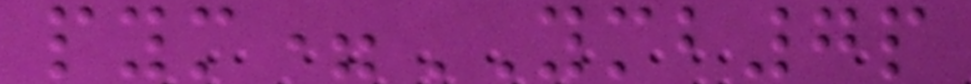pym=YMB7p
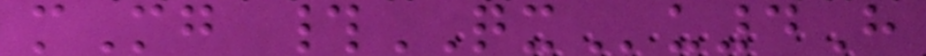mMg #QXu4H
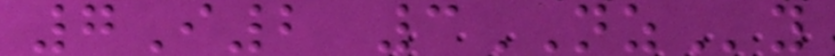7I2 3NZy
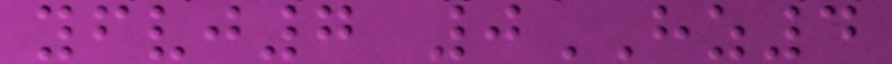yfvj7 0HZ4
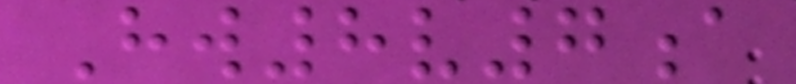Hw8v7a
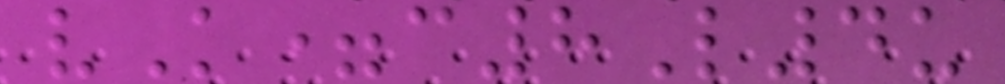vK=c8L4u
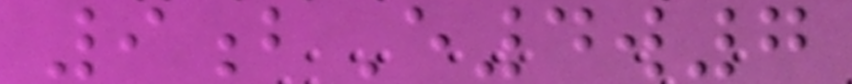9bE4w7
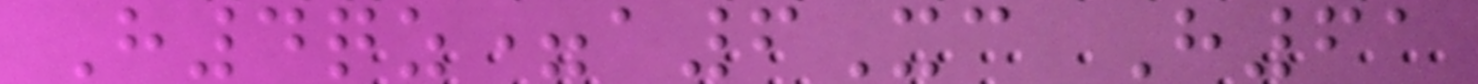H4qz=a6Xc H61
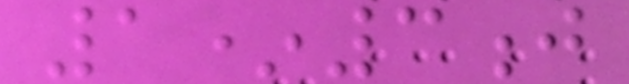1*3j
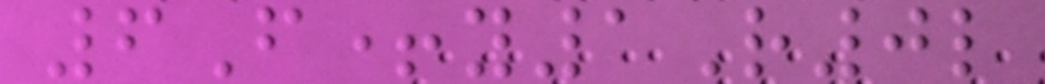6F+y1R0l
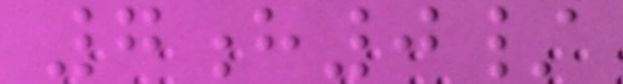7h0/
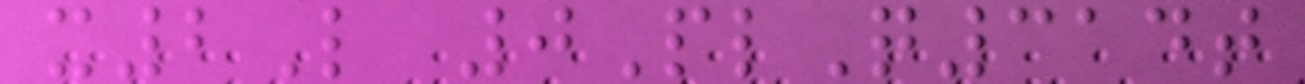x2L 0PlQ314t
